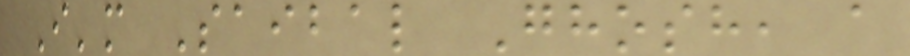I'm Saibal Ghosh, a
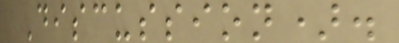Discussion).
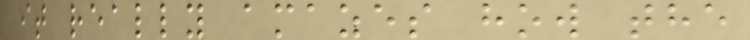it really amazes how the
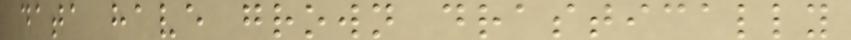data have grown drastically
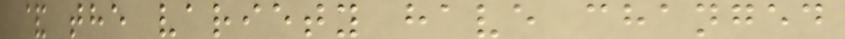& the variety have changed
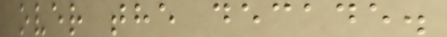over the decade.
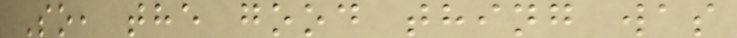So, the good thing was
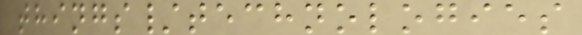things/technologies
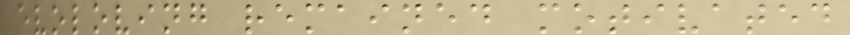evoloving remained motivated
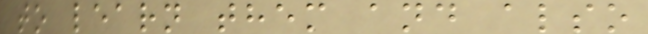to learn them and also
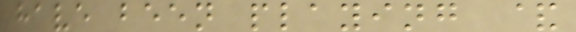have been playing &
